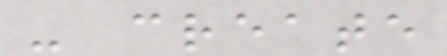- create
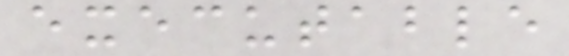executable
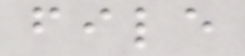file
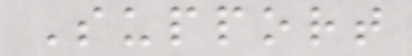Support
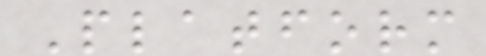Platform
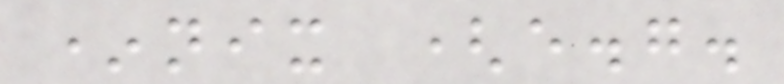*nix (e.g.
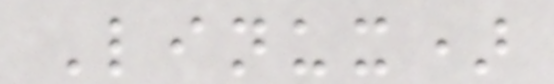Linux)
